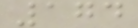174
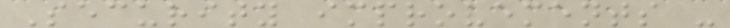Security improvements -
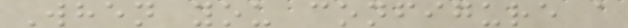When you configure a
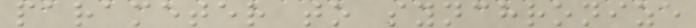parameter to synchronize
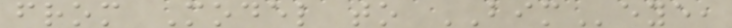from Model to BIMeye,
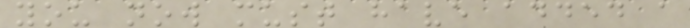you now must have added a
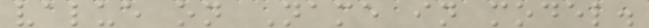value on Name in model.
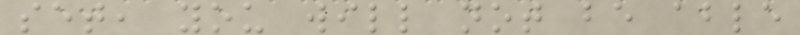set, you will not be able
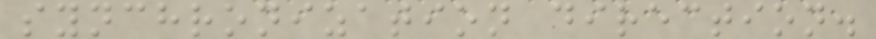synchronization direction.
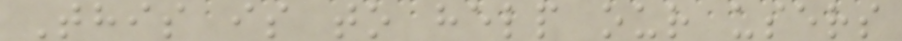This is to help our users
